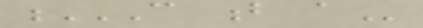C B A
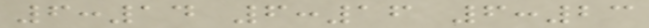6:14 6:16 6:23
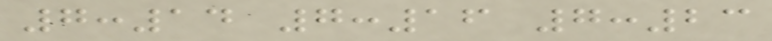7:14 7:16 7:23
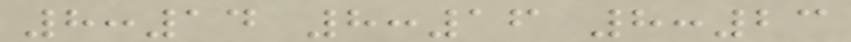8:14 8:16 8:23
